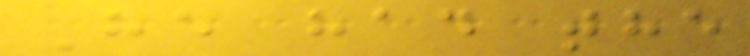He had the
